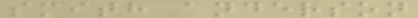smith anderson
